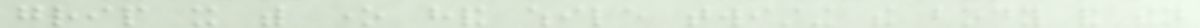grip it with one hand while twisting the body and then
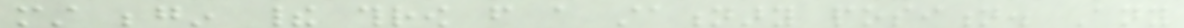must begin their throw from a stationary position. Any
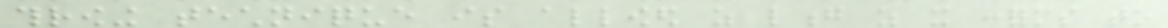throwing technique is allowed as long as it conforms to
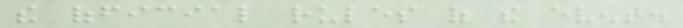the official rules of the event.
